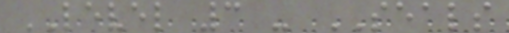LEVEL 3 - SEALS
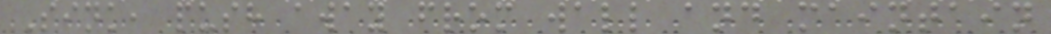Sink, push away from wall and maintain
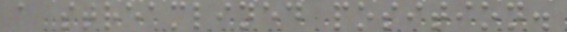a streamlined position.
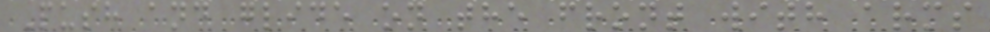Push and glide on the front with arms
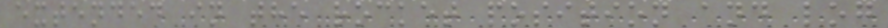extended in the rocket position and log
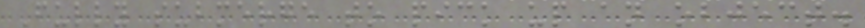Fully submerge to pick up an object.
